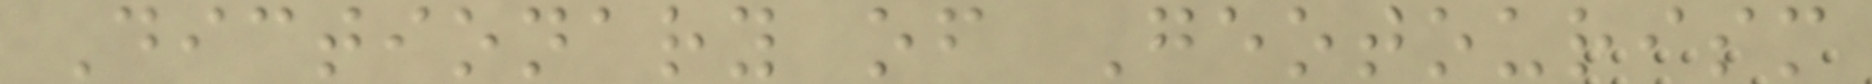Dictionary of Geotourism
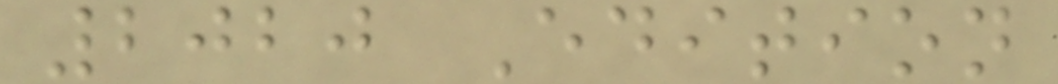2020 Edition
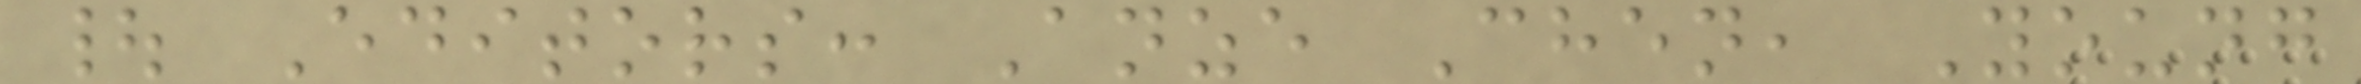| Editors: Anze Chen, Young
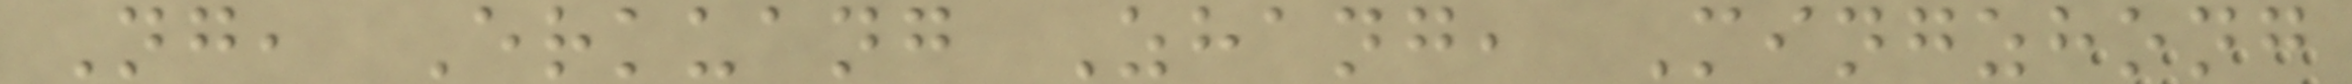Ng, Erkuang Zhang, Mingzhong
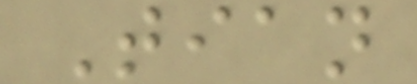Tian
